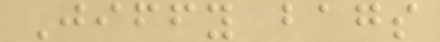Jiffy bags
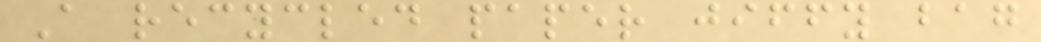A recycled paper jiffy bag
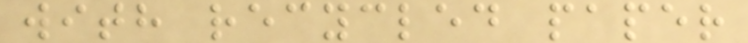with recycled paper
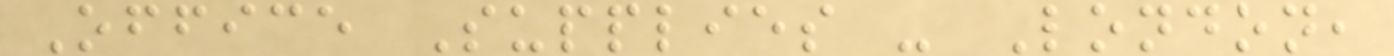Office Supplies - London,
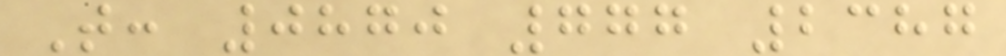T: 0870 777 2387
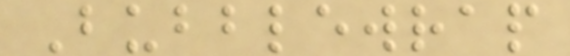Bubblewrap
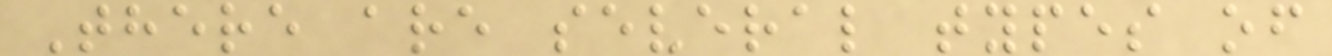There are several types of
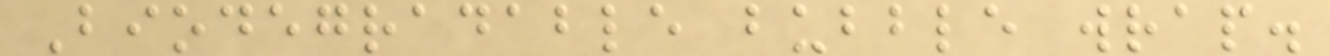Biodegradable bubble wrap.
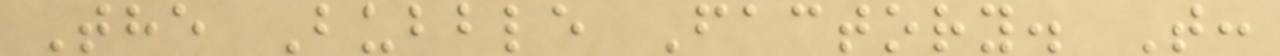The Bubble Factory. T:
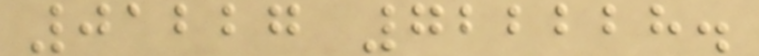01227 722228.
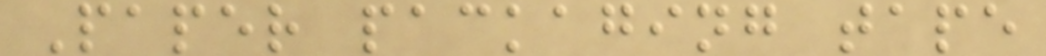Paper packaging tape
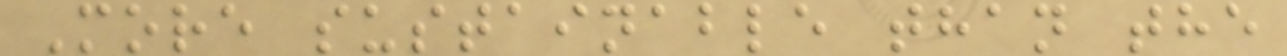More sustainable than the
